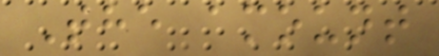The amount
